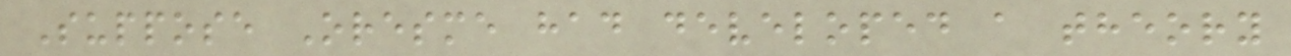Suppose Oresme had developed a theory
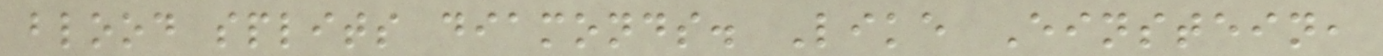blood splits diamonds. Like Einstein,
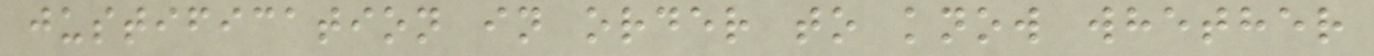justification in order to know whether
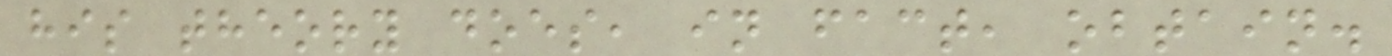his theory does, in fact, obtain.
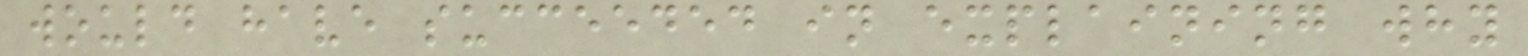would have succeeded in explaining why
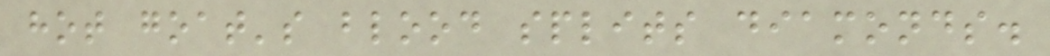hot goat's blood splits diamonds.
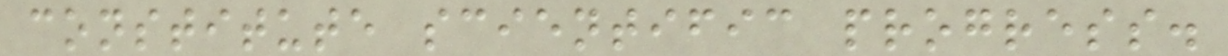constitute scientific progress.
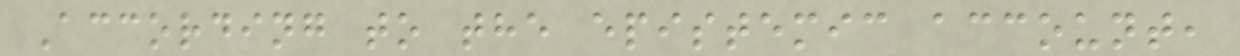According to the epistemic account,
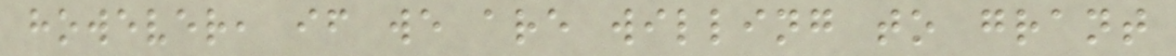however, if we are willing to grant
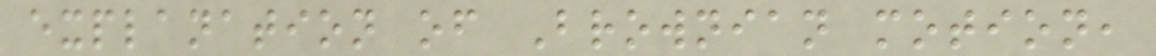explanation of Brownian motion,
